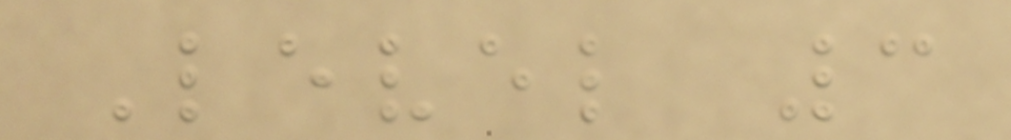Level 3
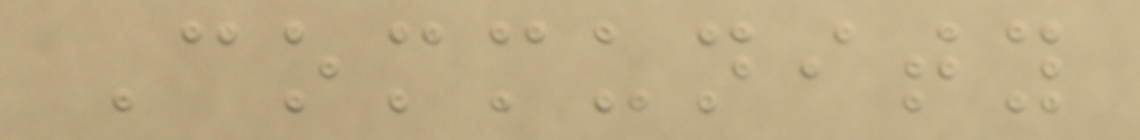Community
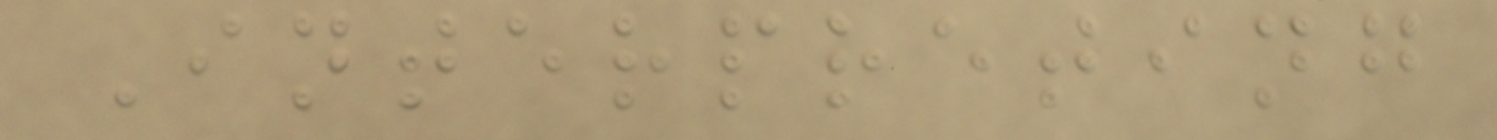Interpreting
